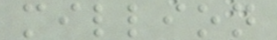million
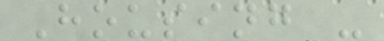Housing -
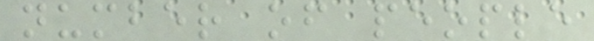number of people
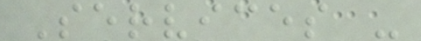Services -
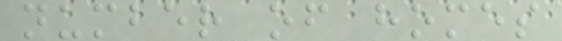number of homes
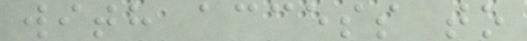with access to
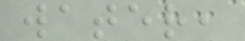water,
